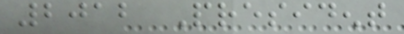2012 President
